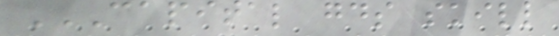CAPITAL GOODS SKILL
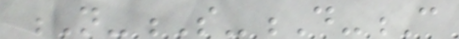N-S-D-C
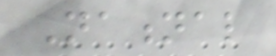National
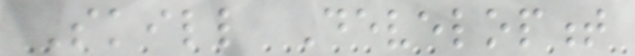Skill Development
